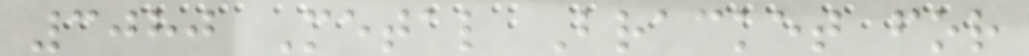3080 Metal Bracket for
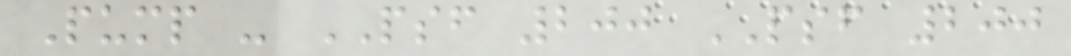Pump - PSF 200 PSF 200
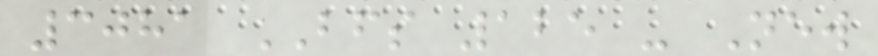3081 BFS 125 - New
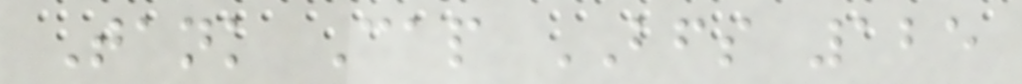Tank Cap BFS 125
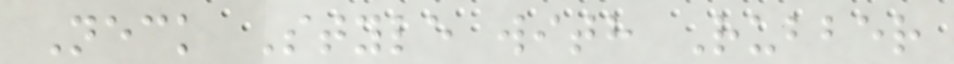Neck Style with Rubber
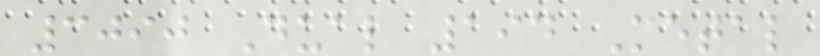3090 Dual 194 Metal
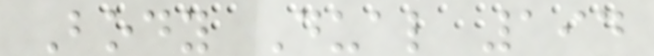Body Dual 194
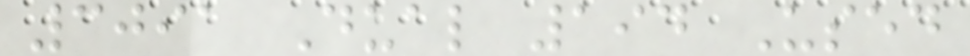3091 Dual 194 Used
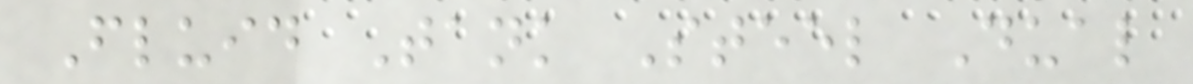Fluid Tank Steel Dual
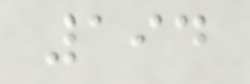194
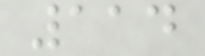114
